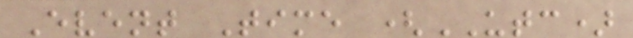Event Time (UTC)
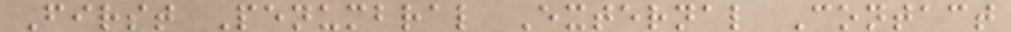First Penumbral External Contact
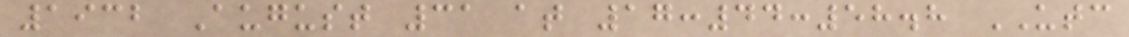1932 August 31 at 17:44:58.8 UTC
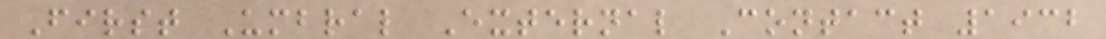First Umbral External Contact 1932
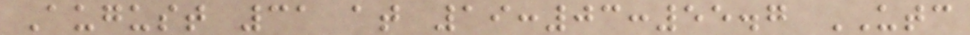August 31 at 19:03:55.7 UTC
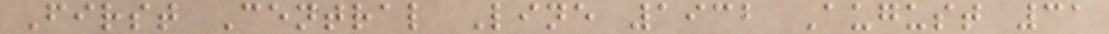First Central Line 1932 August 31
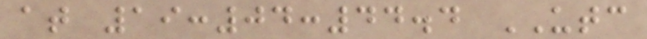at 19:04:44.4 UTC
